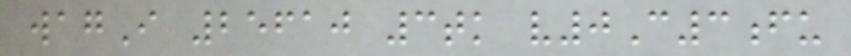wagI 25610 3tk v0C3fu
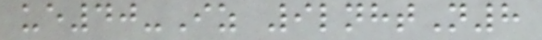ue40-Iz 9lnhtN8
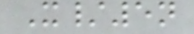X/5n
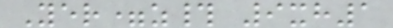Yer=z# 9xh1
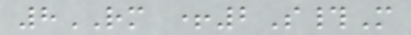8RM +2S#M
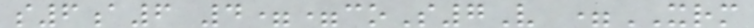s6a6 4==coS7V =XRM
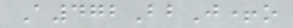A472BbJ+o
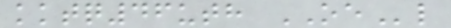kktq46uth OEl
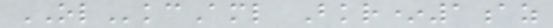OLkcAml Bkr*1az
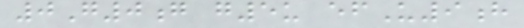0G0g g5u efU9h
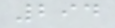294
